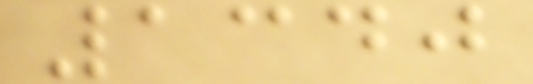1340
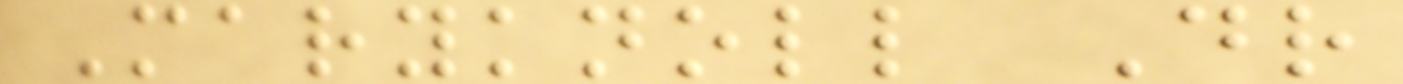Maryknoll Dr
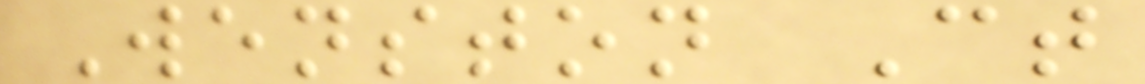Wenston Ct
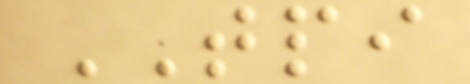TPI
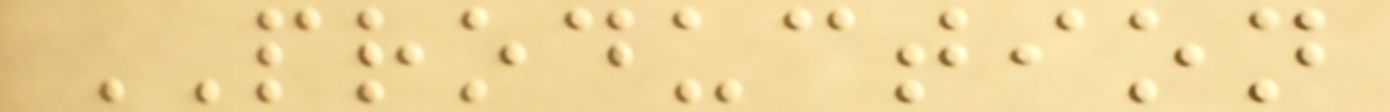PRODUCTION
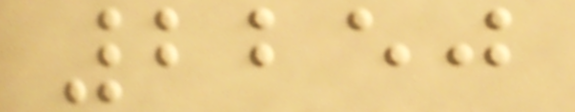2250
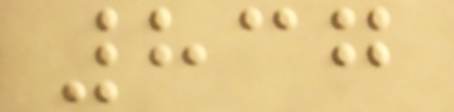837
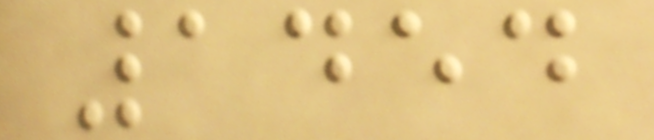1454
